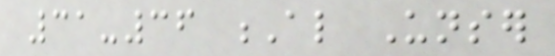31-36 Al Unser
